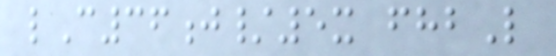lC36j/5x fhbL
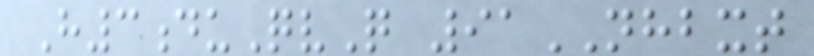H3duQvQ 91NHBXT
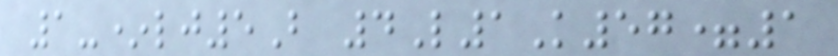1-*lj5B 4L1K57=1
